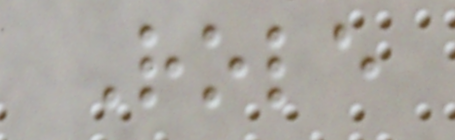Role
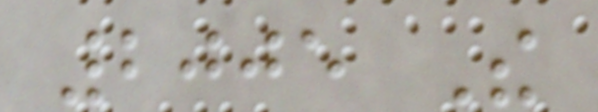2005 The
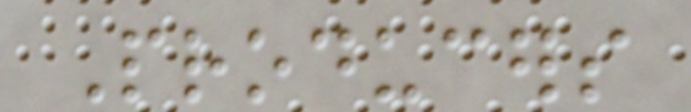Producers
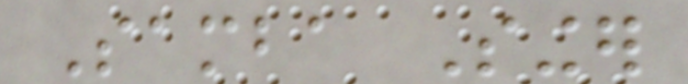Samba Singer
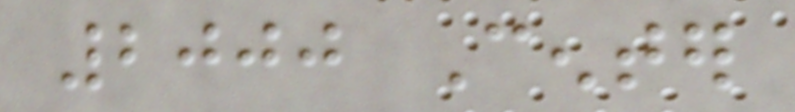2000 Center
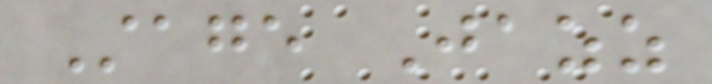Stage Jazz
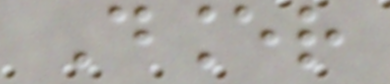Dancer
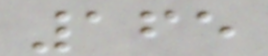165
